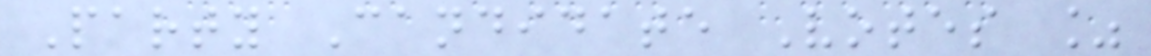Party Candidate Votes %
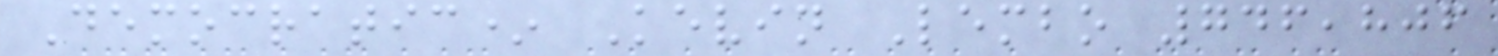Democratic* Kevin Lembo 746,806
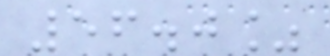56.0%
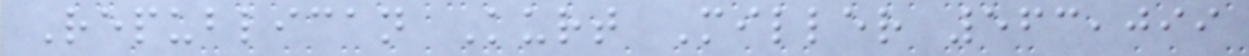Republican Kurt Miller 563,099
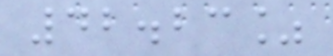42.23%
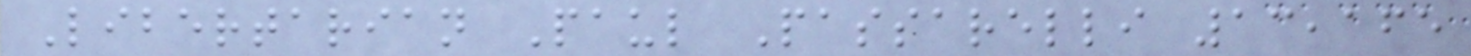Libertarian Paul Passarelli 13,165
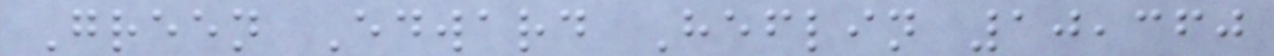Green Edward Heflin 10,360
